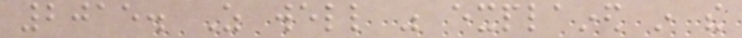2015. As well was explained in the
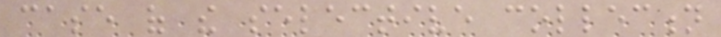case of the selective collection
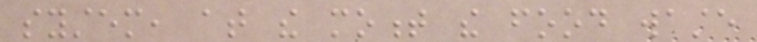system, at the moment the food waste
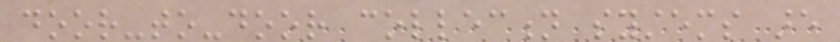door-to-door collection systems are
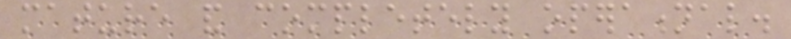mature and completely operational.
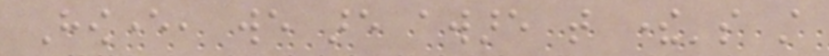However, we are aware that there's still
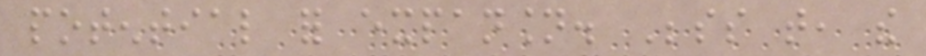potential for expansion. Besides that, the
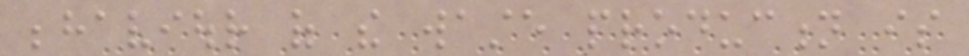behaviour of the waste production is
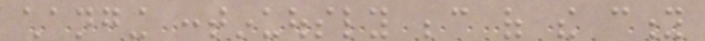changing continuously because of the city
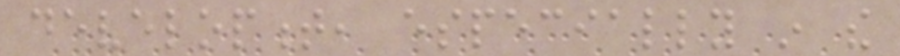development, especially in the
